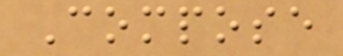Compose
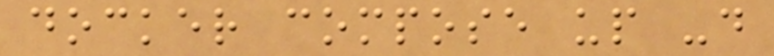docker compose up -d
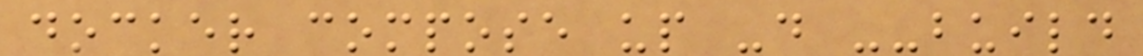docker compose up -d --build
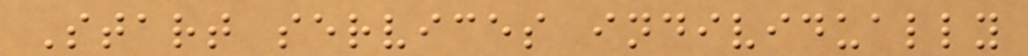Start services individually
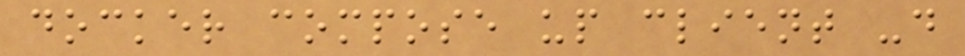docker compose up client -d
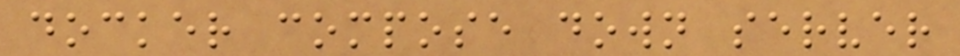docker compose down server
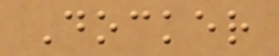Docker
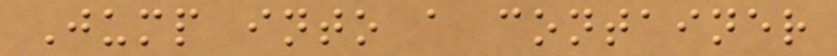Jump into a container
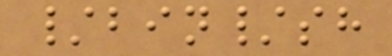/bin/sh
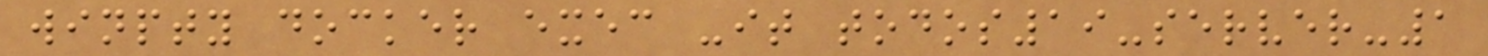winpty docker exec -it todos19-server-1
